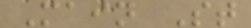Main St
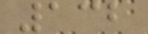132
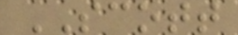SCOTT
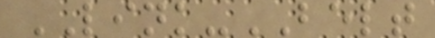LINK-BELT
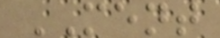MENT
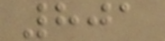801
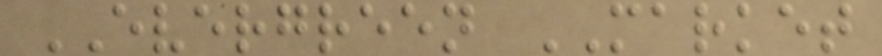EVERGREEN MARKET
